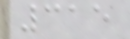315
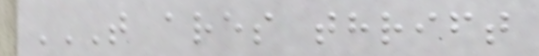T ARES THRIFT
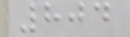804
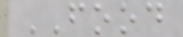FOOD
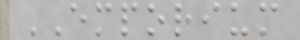EMPORIUM
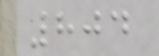804
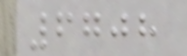6708
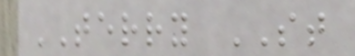TERRY ST
